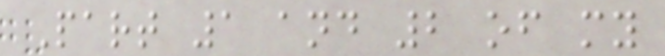Part 1 and 2 of my
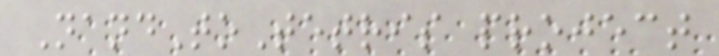NandToTetris project
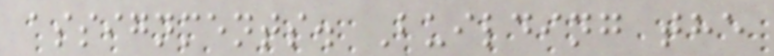assignments. Building the
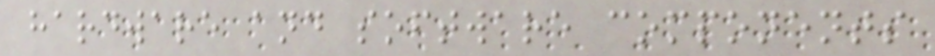hardware and software components
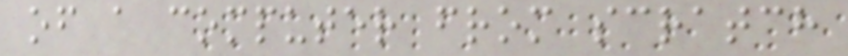of a computer from scratch
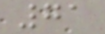71
